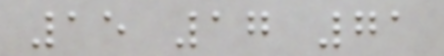15 17 71
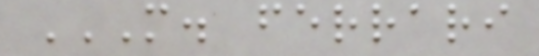M. FERRARI
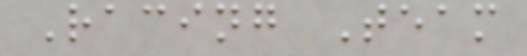Racing Team
